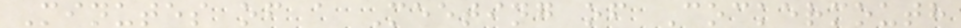Minutes of a Meeting of Cockermouth
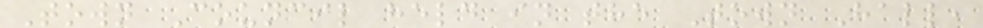Town Council held in the Town Hall,
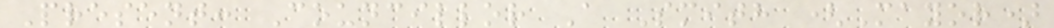Present: Councillor A Smith (Mayor)
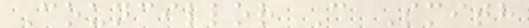Councillor C Smith
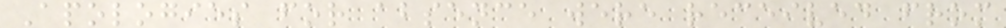Apologies for absence were received from
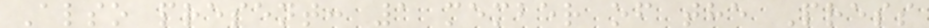Also present: 1 member of the Press
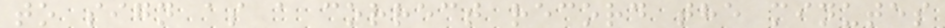to sign as a correct record the minutes
